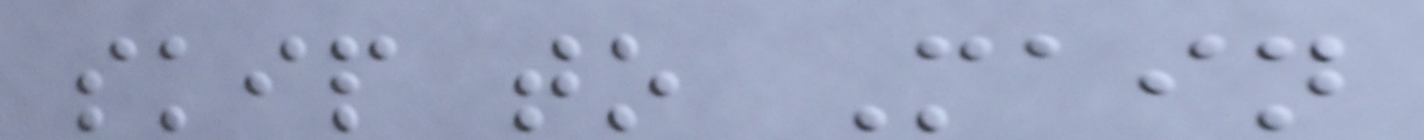skip to Main
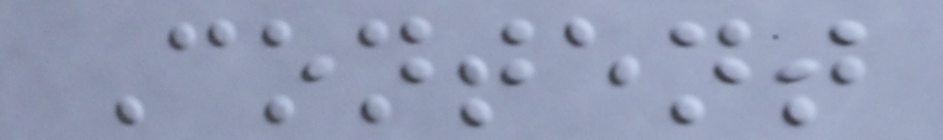Content
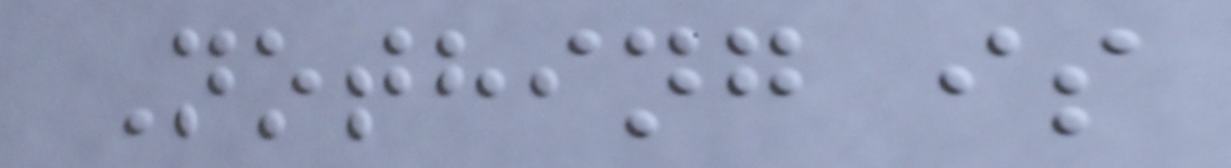Nothing is
